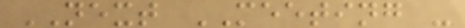NEXT MEETING -
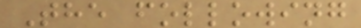The following
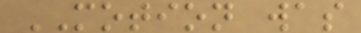MOTION was
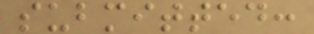submitted:
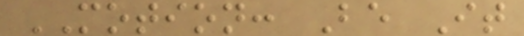MOTION: Be It
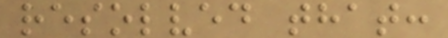resolved that:
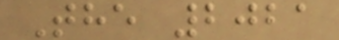The 2021
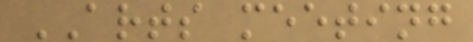ARTS meeting
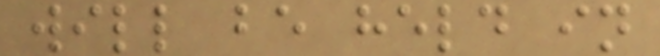will be held in
